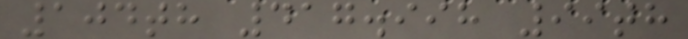104th 417.998 99th
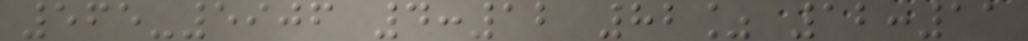565-5906 4:12 82% 12:11
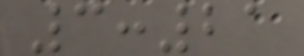3:21
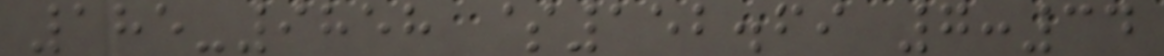185-9858 $152.69 7:34
